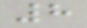8
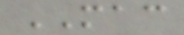MAC
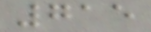715
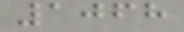1068
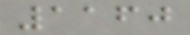1160
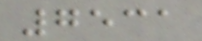7531
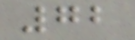72
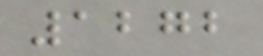1272
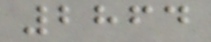2864
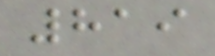819
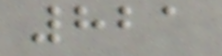821
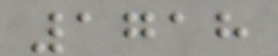1718
